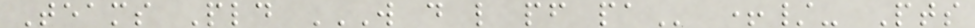Teams Pld W D L PF PA +/- Pts
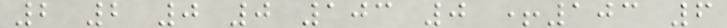2 2 0 0 103 0 +103 6
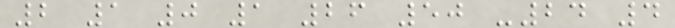2 1 0 1 26 50 -24 4
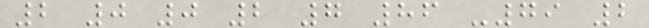2 0 0 2 7 86 -79 2
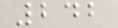242
